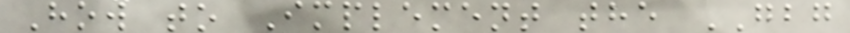How to Implement the GBG
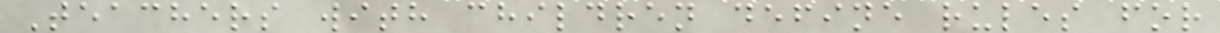Teachers with children define rules for
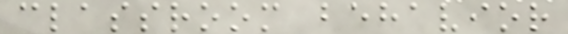classroom behavior
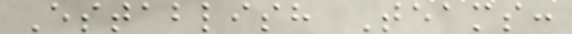Establish Teams:
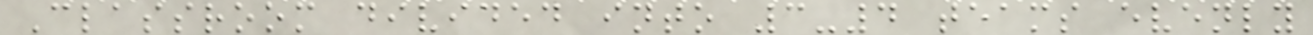Classroom divided into 3-4 teams evenly
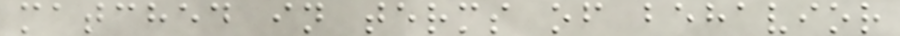matched in terms of behavior
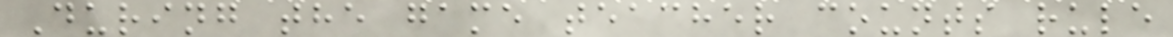During the game teacher counts rule
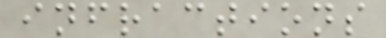infractions
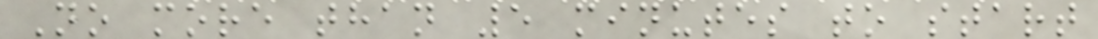No more than 5 minutes to start
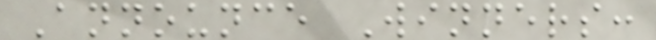Announce Winners:
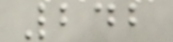242
